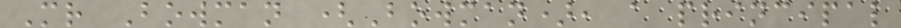Mr Bowman (Bowman), a principal
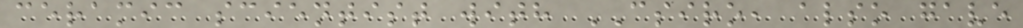ceramic scientist with CSIRO, also gave
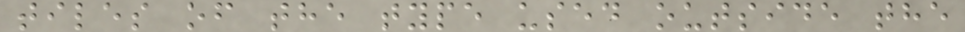tiles of the type used outside the
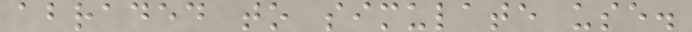abraded to simulate use.
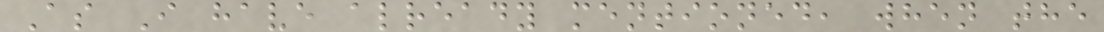As I have already mentioned, when the
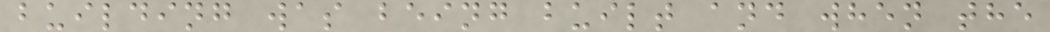building was being built and when the
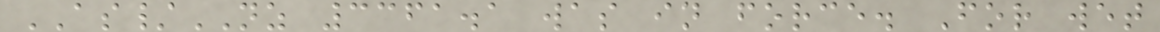AS/NZ 3361.1 was in force. For wet
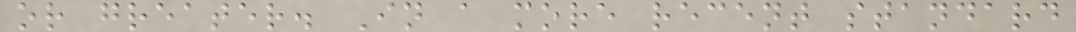or greater. In a more recent standard
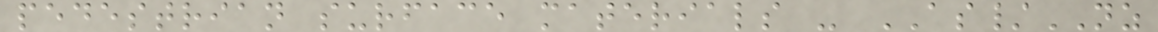pedestrian surface materials - AS/NZ
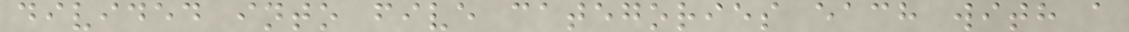divided into five categories each with a
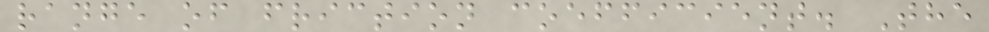range of friction coefficient. The
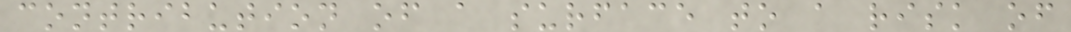contribution of a surface to a risk of
